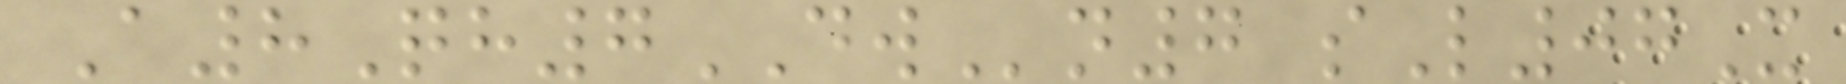A8Qh7DWn7 sL07X
